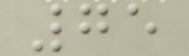75
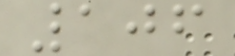106
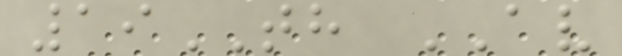19TH AV
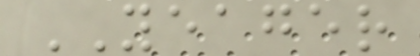YEAGER
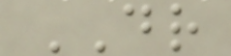DR
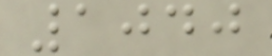1040
